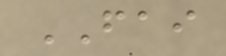FAI
